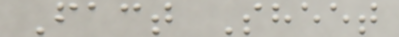Fact Sheet
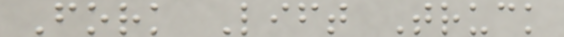Fork Lift Truck
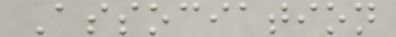Association
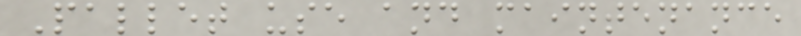Pallet use and maintenance
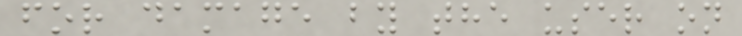for damage by the user on
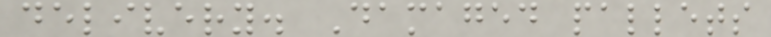delivery. Damaged pallets
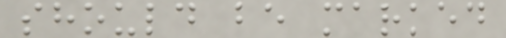should be marked
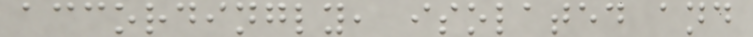accordingly, isolated and
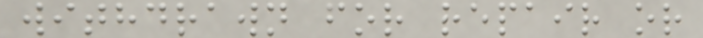withdrawn for repair or
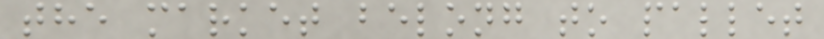the market belong to pallet
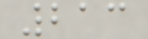213
